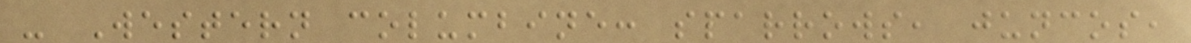- Western columbine: sparrows, juncos,
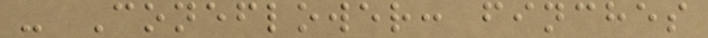- Coneflower: finches
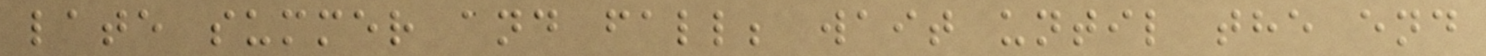late summer and fall; wait until the end
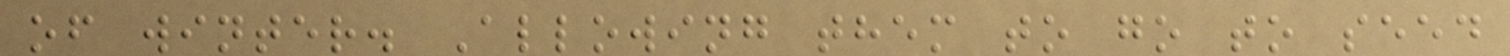of winter. Allowing them to go to seed
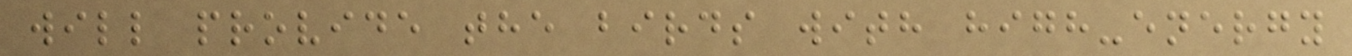will provide the birds with high-energy
